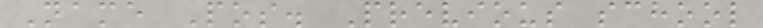Name Pos. Previous school
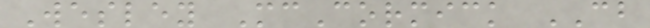Wesley McCormick CB
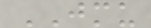JMU
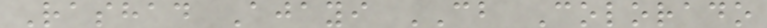Rashad Ajayi CB Colorado
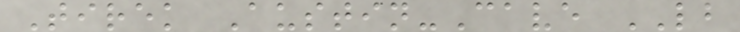Tirek Austin-Cave LB
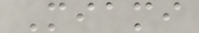Miami
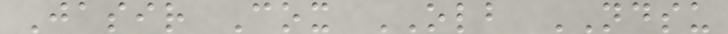Jasir Cox OLB NDSU
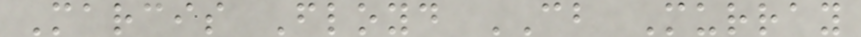Marcis Floyd CB Murray
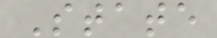State
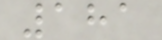181
